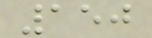150
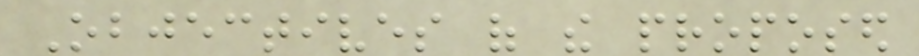Objectives of the proposed
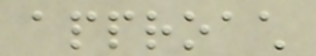approach
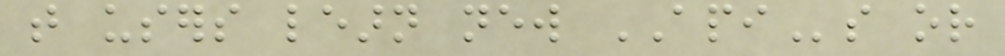that users learn new APIs or
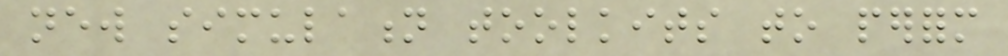new simulation toolkits to perform
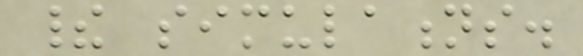their simulations.
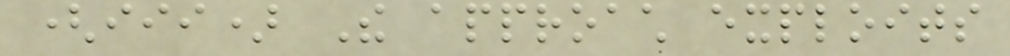(iii) The approach exploits
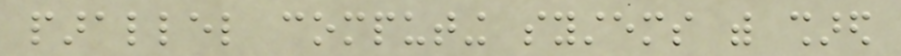parallel computing systems with shared
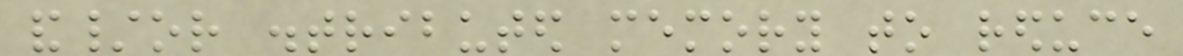and/or distributed memory to reduce
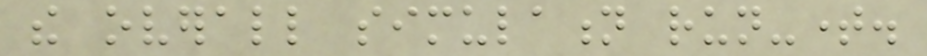the overall simulation run-time.
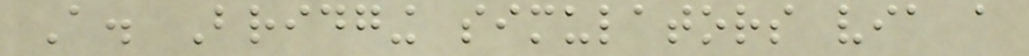A. Bridging simulators via a
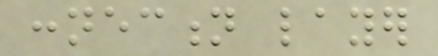connection layer
